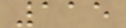115
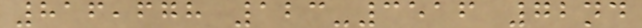816,678 123-3516 72nd
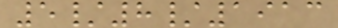5/8/1913
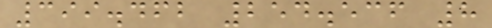399.462 254.536 8
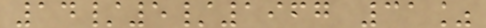14/5/1967 31%
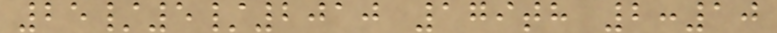25/5/2010 179th 2:10
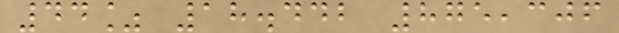44% 18.442 875,306
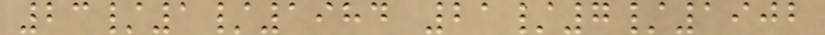23/1/1984 21/7/1902
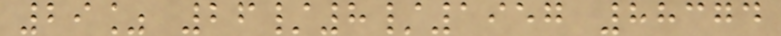29% 26/8/1957 88374
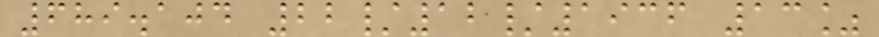689.104 22/12/1936 13%
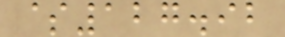$127.92
